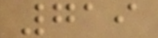719
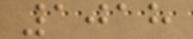1018
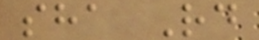sha Rd
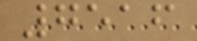7516
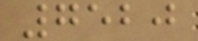7520
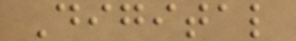Digital
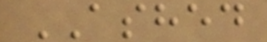ASHED
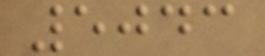5043
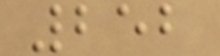252
